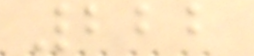222
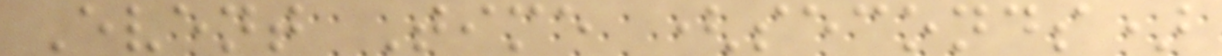Event Time (seconds)
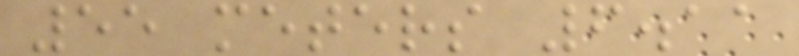55 meters 6.11
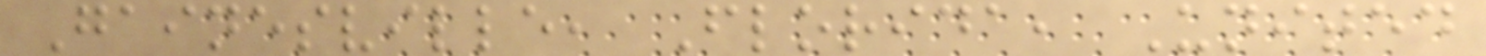Gainesville, Florida, United
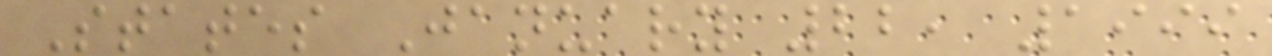States January 22, 1999
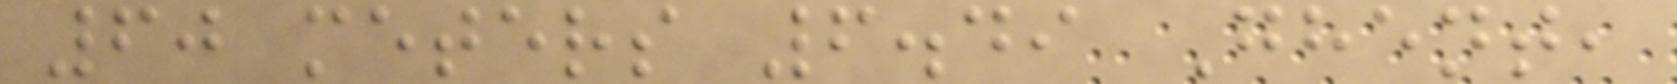60 meters 6.49 Ghent,
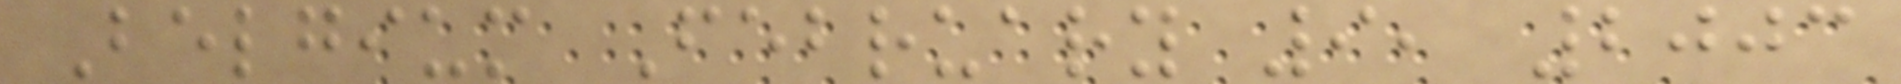Belgium February 9, 2003
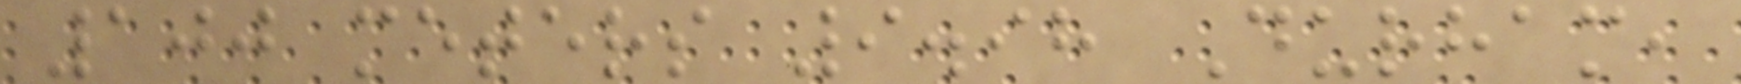100 meters 9.98 Durham,
